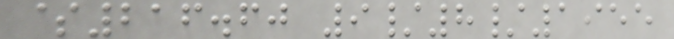$216.60 9/8/1955
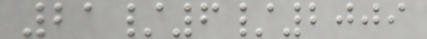21/6/2009
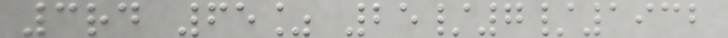3rd 65% 25/7/1932
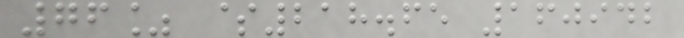76% $218.65 160942
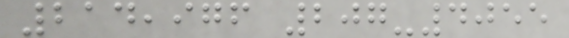214,976 207-4055
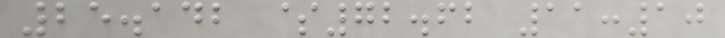25.142 $72.62 11:10
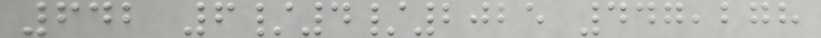642 6/4/2025 447,278
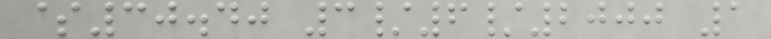$30.40 3/6/2000 1
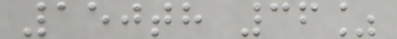150th 36%
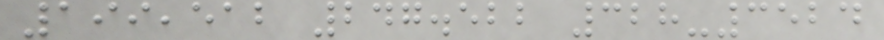199,512 247.522 328-3524
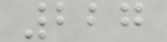227
